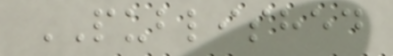PUBLISHED
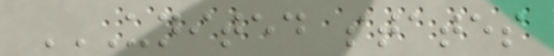UNITED STATES
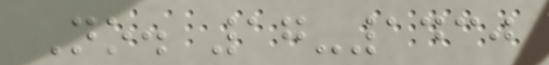No. 17-1430
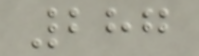287
